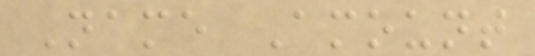Name Amount
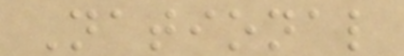National
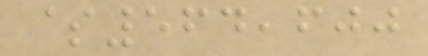$564,600
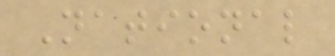National
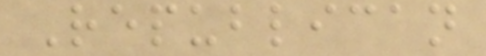Republican
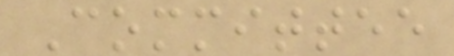Committee
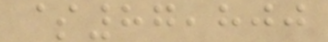$87,800
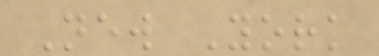New York
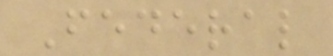Federal
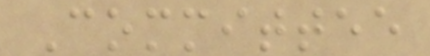Committee
